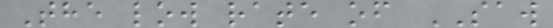The low rate of SAW
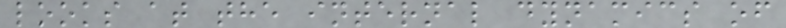looks at the internal dynamics of
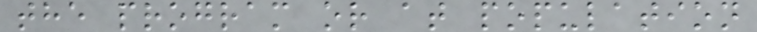the program or at population
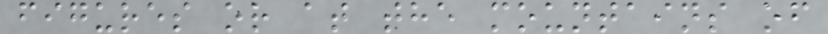figures or at the mountains of
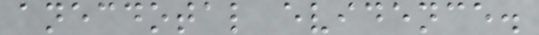anecdotal evidence.
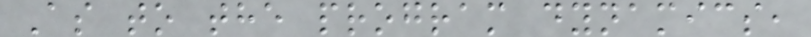As to the program dynamics,
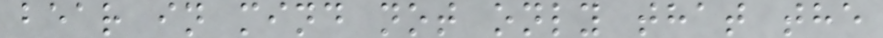bear in mind not only that the
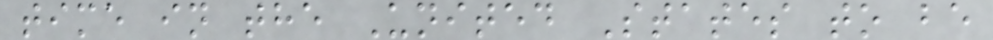time in the United States to be
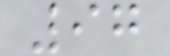97
